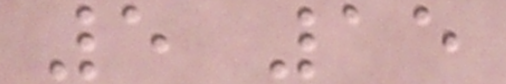5 15
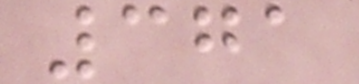371
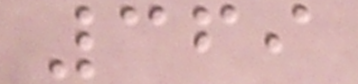369
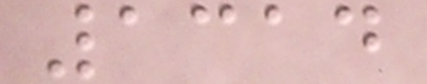1314
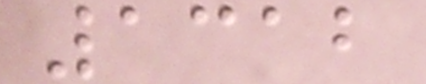1312
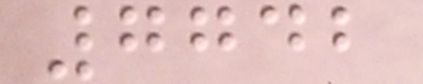7742
